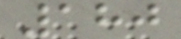180
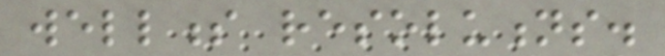wellness resolutions.
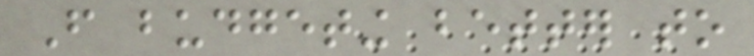From budgeting better to
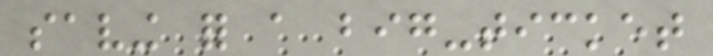saving for a big-ticket
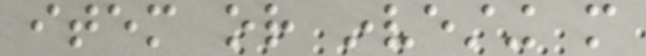item or investing more
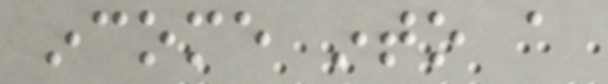income into a
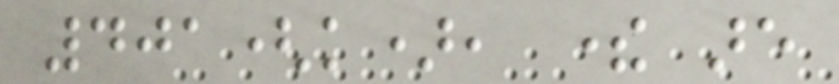401(k), there are
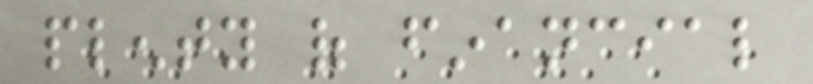plenty of financial
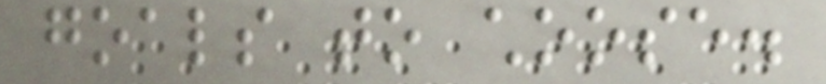goals to choose.
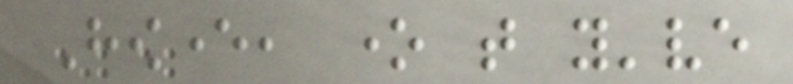However, one that you've
